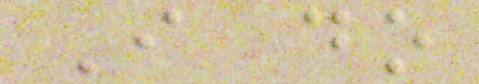I do
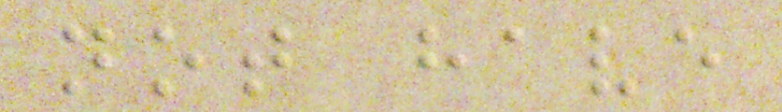not have
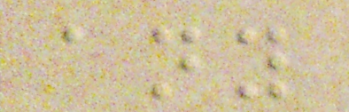any
